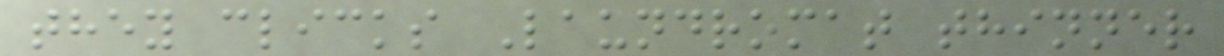they clicks Laundromat thinner
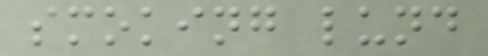smoking lund
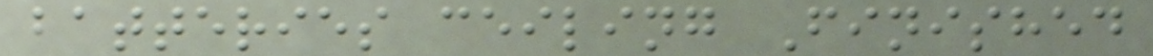batteries ceiling Finished
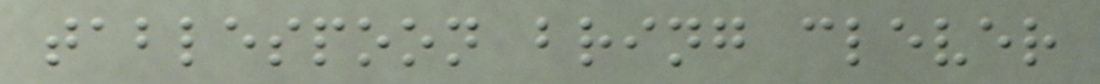tablespoon bring clever
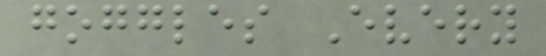goggles Every
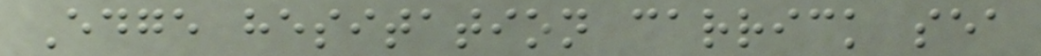Edge hesitation carrick sea
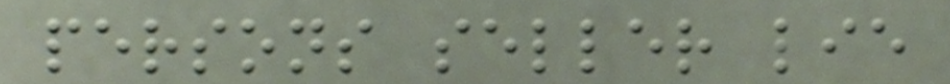persons seller lie
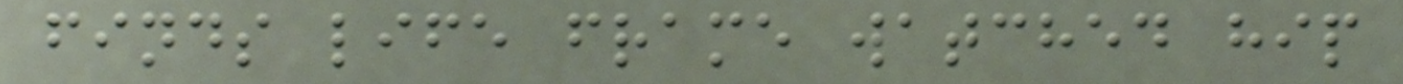finds life frame watched hip
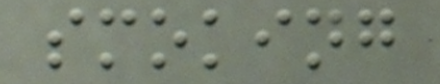smoking
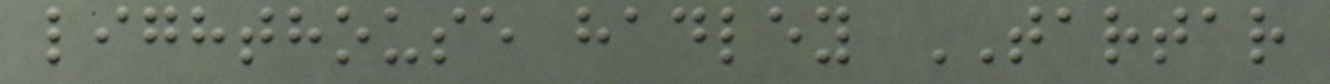lighthouse hadley TARTAR
